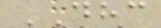DHC
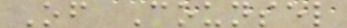Of Counsel
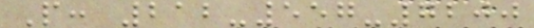P: 212-557-7200
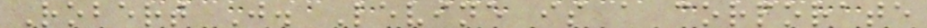Robert J. Levine is a corporate
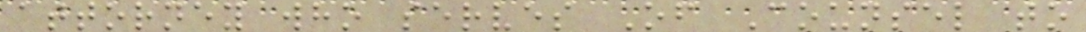attorney who serves Of Counsel to
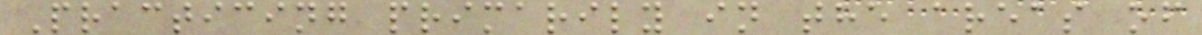Practicing primarily in the areas of
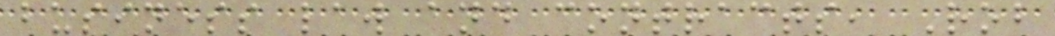business law and contracts, Rob
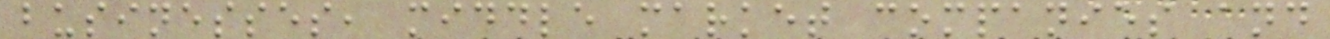businesses, middle market companies and
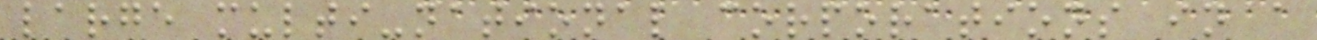large multi-national corporations in a
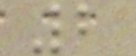2
